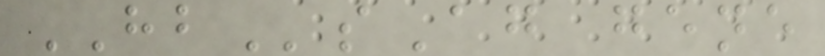HBsAg gene
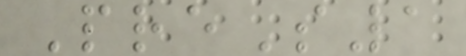PreS1
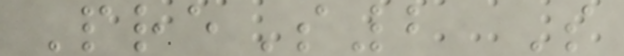PreS2 S
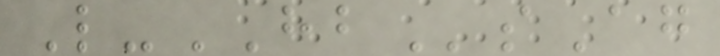L-HBsAg
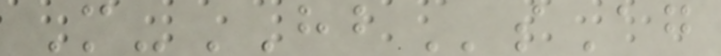M-HBsAg
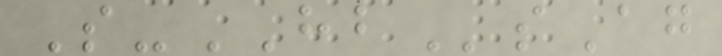S-HBsAg
